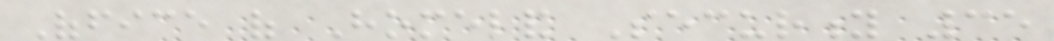Office of Homeland Security 35
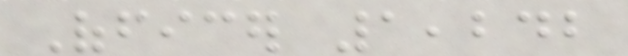Officer 1,242
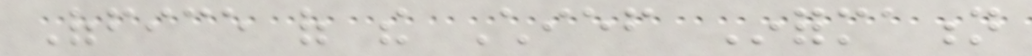Office of the Chief Information
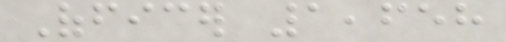Officer 1,658
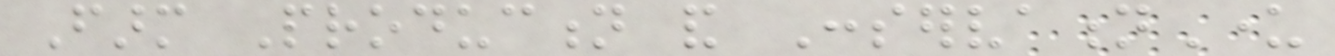Farm Production and ConservationUnder
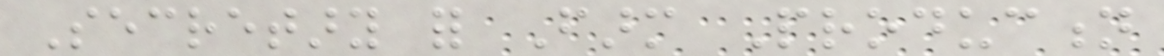Secretary for Farm Production
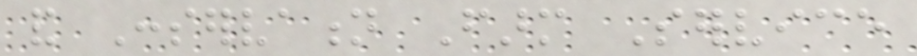and Conservation Farm Service
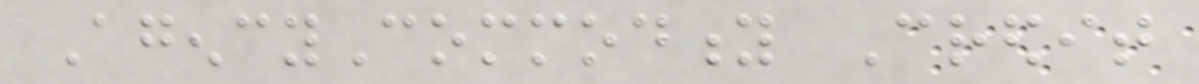AgencyCommodity Credit
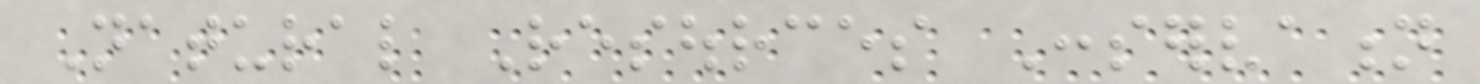Natural Resources Conservation
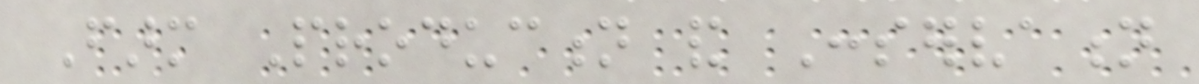Farm Production and Conservation
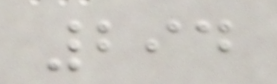294
